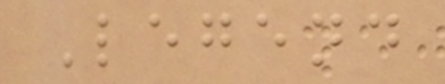Legend
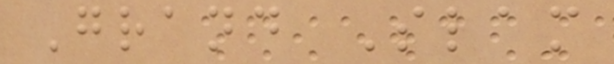Grand Slam
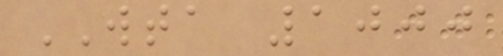WTA 1000
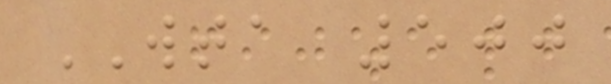WTA 500
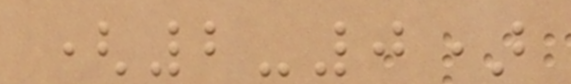(2-0)
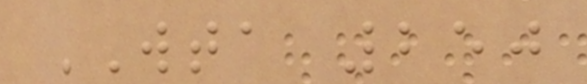WTA 250
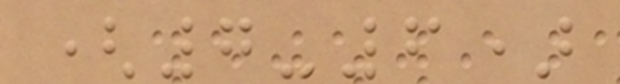(7-6)
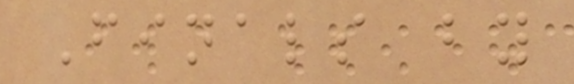Finals by
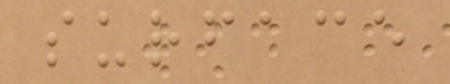surface
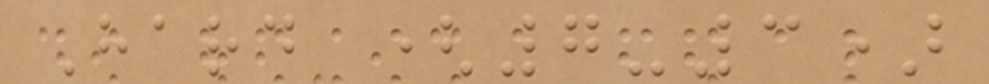Hard (7-3)
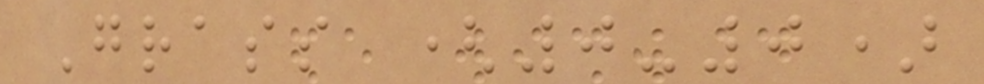Grass (0-0)
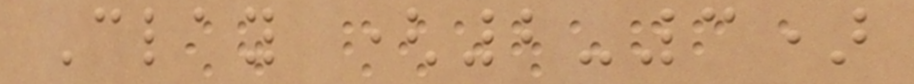Clay (2-3)
